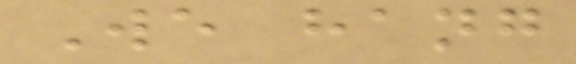We hang
